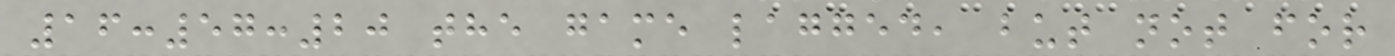16:57:20 the game lagged, but not for
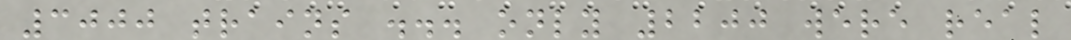3000 trains ... only 2200 were real
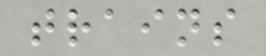trains
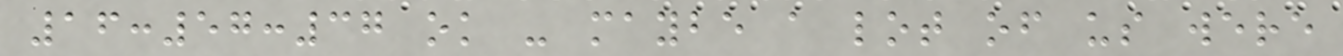16:57:37 ok - maybe a lot of us were
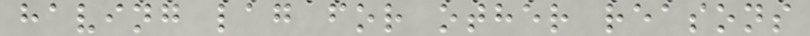having lag for other reasons
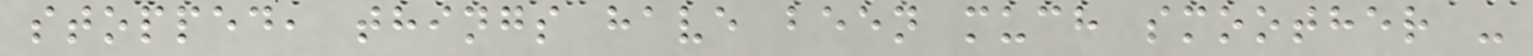stopped, things have been much smoother -
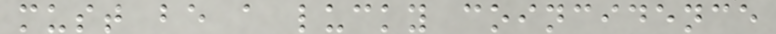must be a lucky coincidence
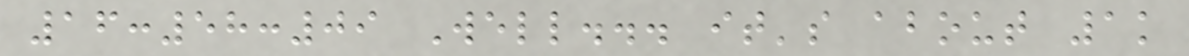16:58:09 Well... it's about 1k
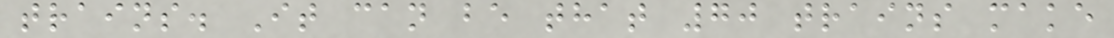trains. It can be that 70 trains make
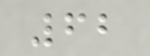62
